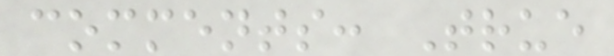comments: True
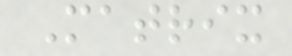Matrix
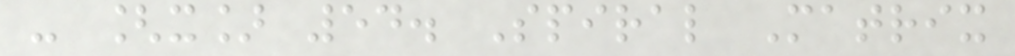- [x] 54. Spiral Matrix
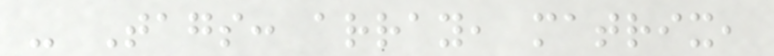- Tags: array, matrix,
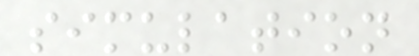simulation
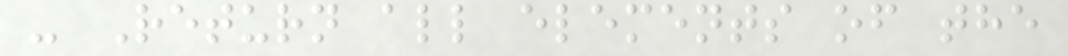- Return all elements of the
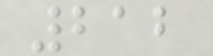212
